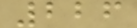226
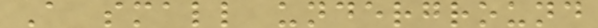A small underground
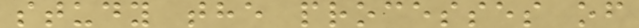study the processes of
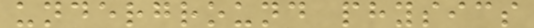underground physics
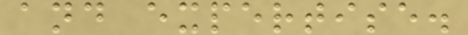and expertise.
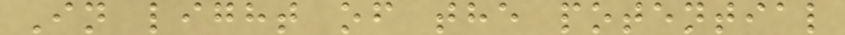In light of the potential
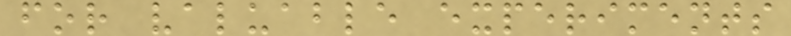for valuable experiments
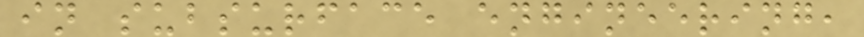in subsurface engineering,
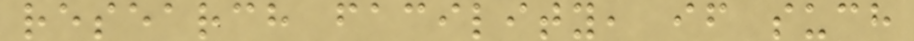research facility, if such
